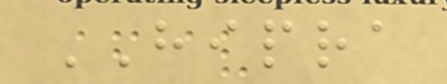HIPRA
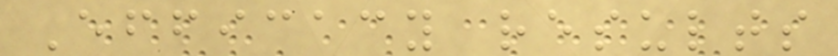Efficacy results
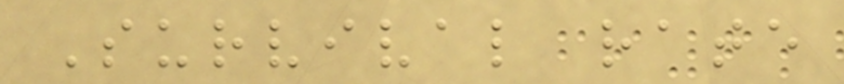Survival rate
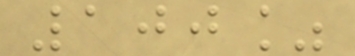100%
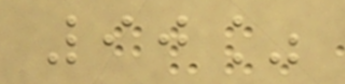90%
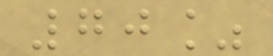70%
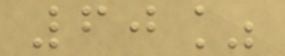60%
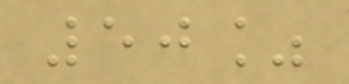50%
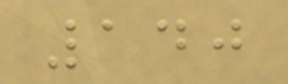140
